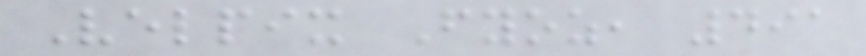Velpix Fyoz, 491
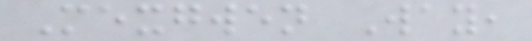Mexgwen Way,
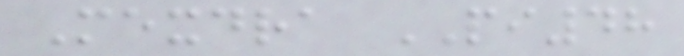Mexdra PI48
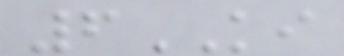6KI
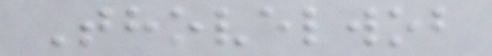Thovelwob
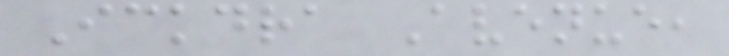Ickdra Avenue,
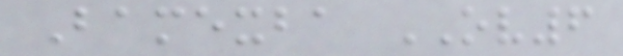Bamexba OV6
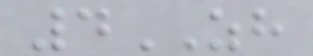4ZH
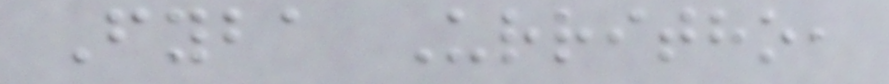Fyba Urritho,
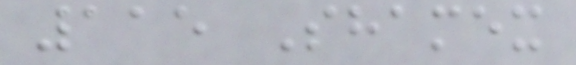115 Shamex
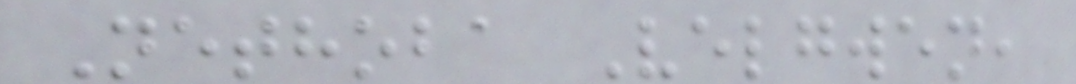Nethoba Velgwen,
